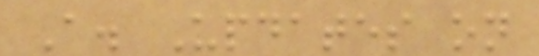A. Updates on
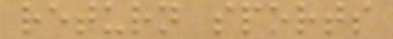return sports
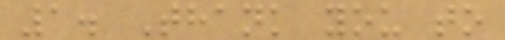1. Thank you to
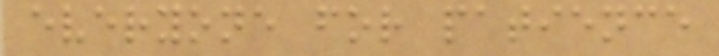everyone for patience
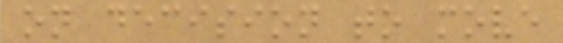on decision to move
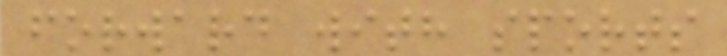forward with sports
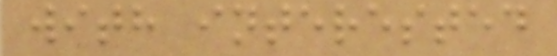with interested
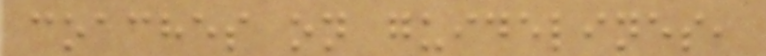coaches on guidelines,
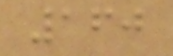160
